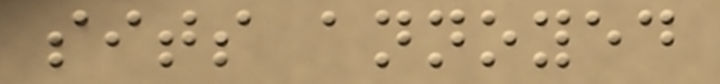sits annoyed
